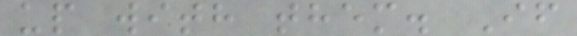up with them. If
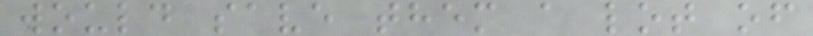would save them a lot of
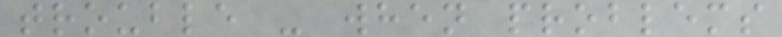trouble - when problems
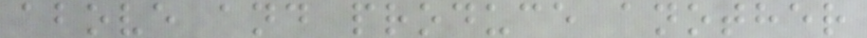above and produce another
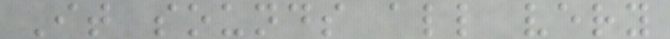It sounds all very
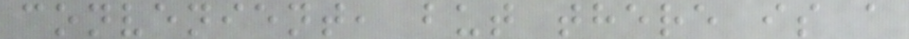convenient, but there is a
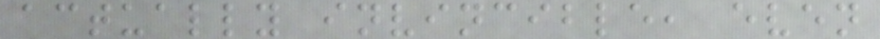actually invincible, even
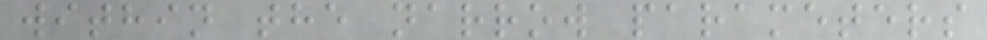within the narrow parameters
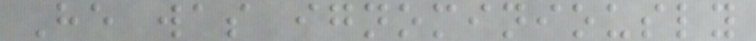He was ignominiously
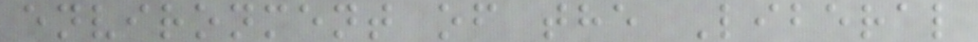environment of the Liberal
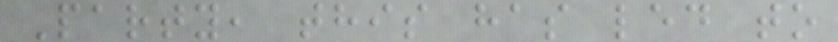Party, this has led to
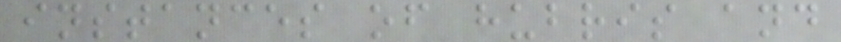instances of hubris and
